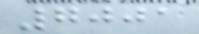7001
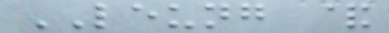LEUNG &
